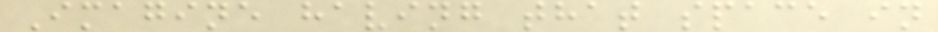Imagine having that space in
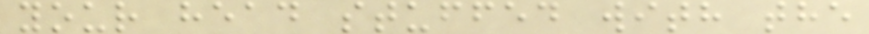your head stuffed with the
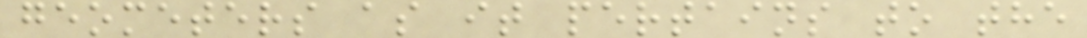geometers as it pertains to the
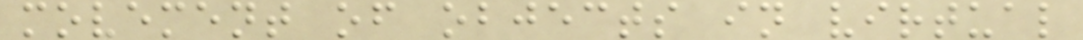movement of objects in virtual
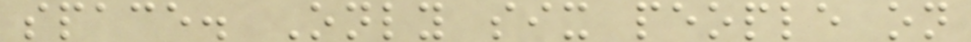space. Only six people on
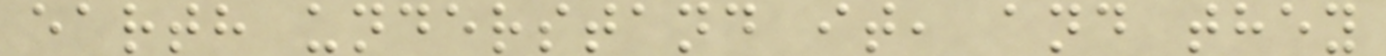earth understand it, and they
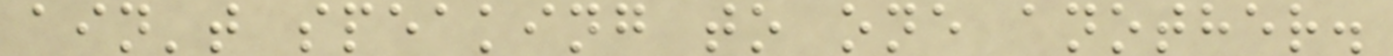ain't speaking to one another.
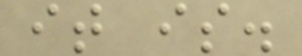it is.
